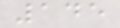145
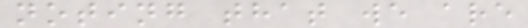noting that we are
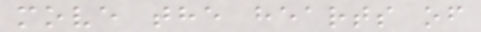move the hearts of
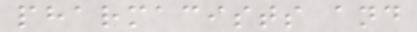pharmacists and
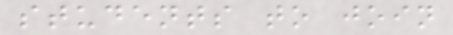students to join
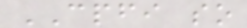CPFI so
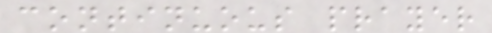continuous prayer
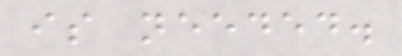is needed.
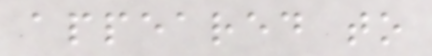appeared to
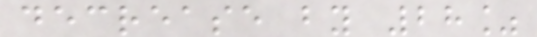decrease by 28%
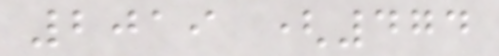2019 (474
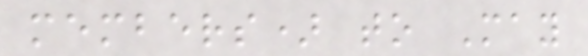members) to May
